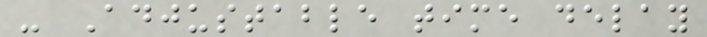- Adjustable time delay
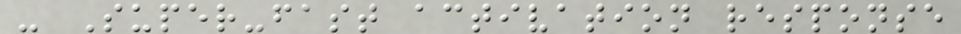- Super-fast activation response
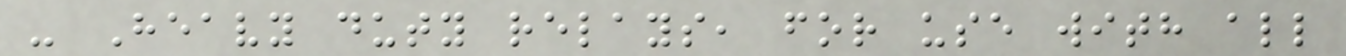- Heavy duty relays, for use with all
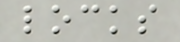locks
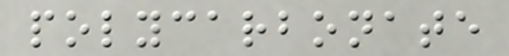polycarbonate
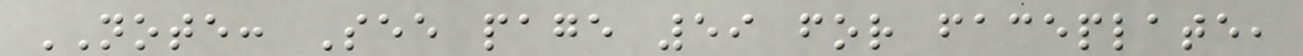NOTE: See page 59 for faceplate,
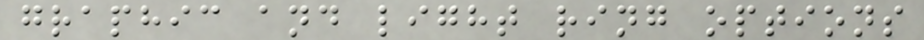graphic and light ring options
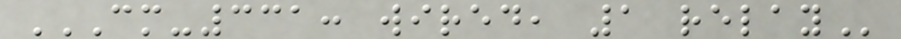CM-331: WIRED, 1 RELAY
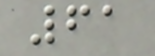61
